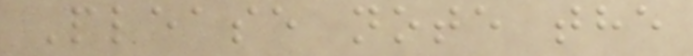Please note the
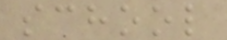school
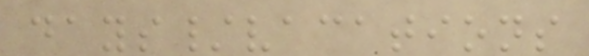days/vacations
